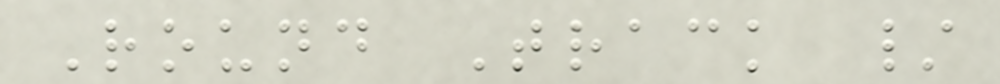Round Track /
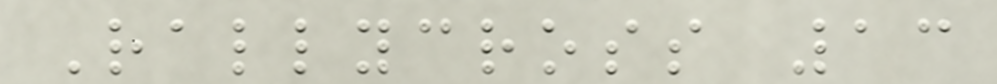Rallycross 13
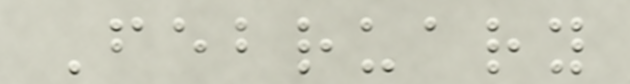February
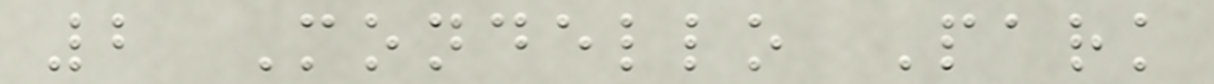2 Mondello Park
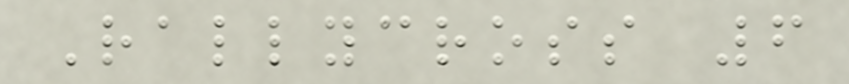Rallycross 6
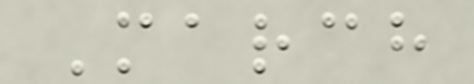March
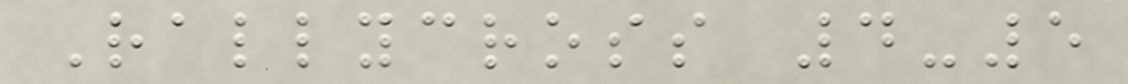Rallycross 4-5
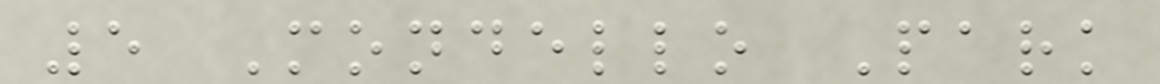5 Mondello Park
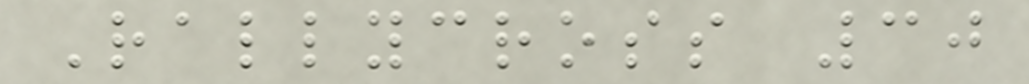Rallycross 30
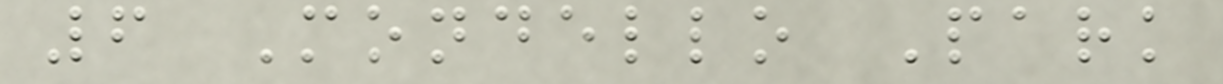6 Mondello Park
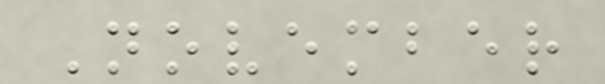November
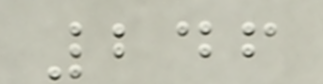246
